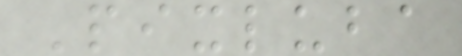Pixluba
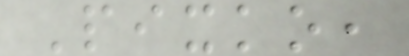Pixko,
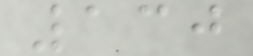130
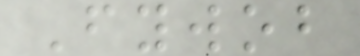Fywob
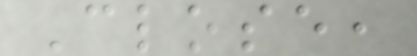Close,
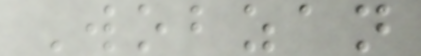Wobzan
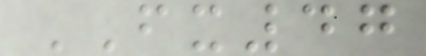FX47
